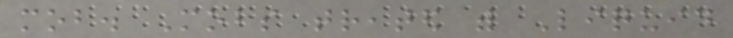mob. Mobs treated with Liquid
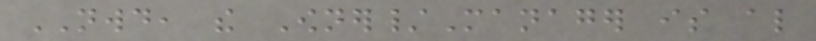NWD, the Owner/Manager is also
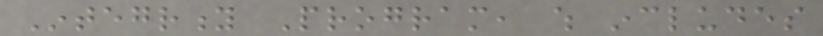Integrity Program, which includes
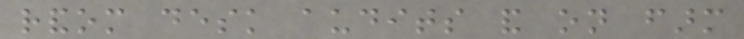random desk audits and on farm
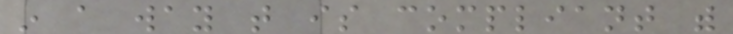in a way that is compliant with
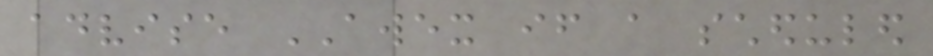advise AWEX if a scheduled
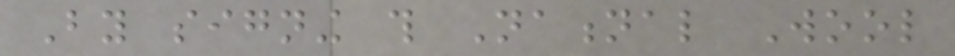By signing this National Wool
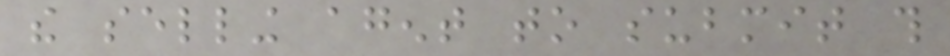the selling agent to submit this
